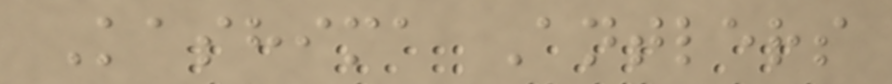Kashima Antlers
